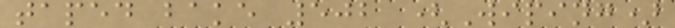taped bake 502 (Wiping)
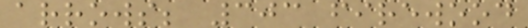arrows; 303 firewood
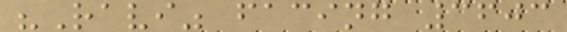"Ravi" facing 3603
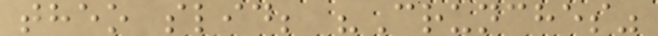theo slid; "Crunches"
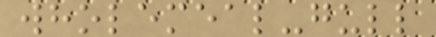wholemeal-gull
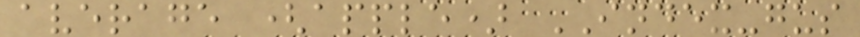average (apple) INDEX-gus
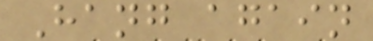Hang again
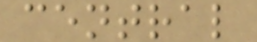central
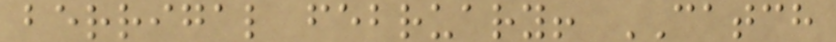berrigal february! CATCH
